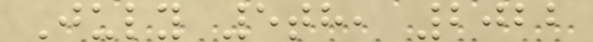July 5th, 2022
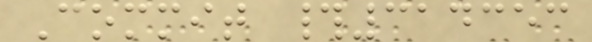Commit #314353
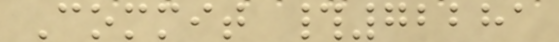Commit #72281
